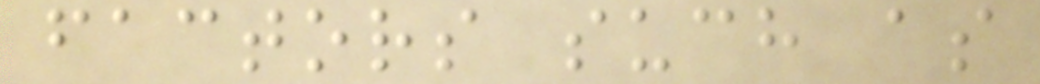factors such as
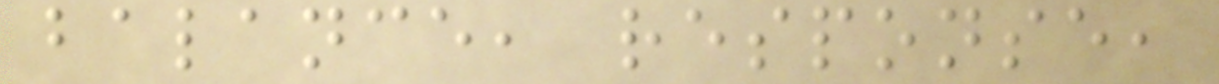balance, response,
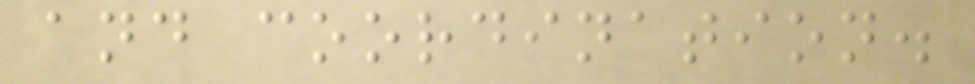and coordination.
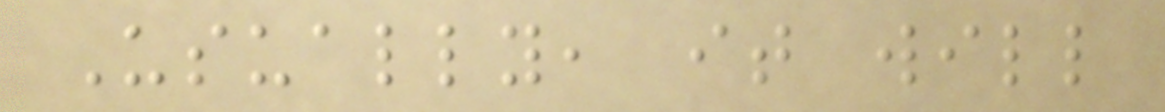Usually, it will
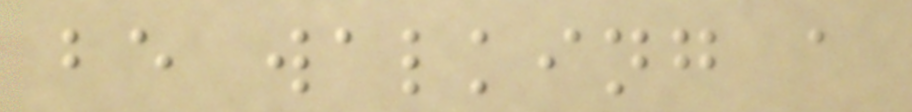be walking a
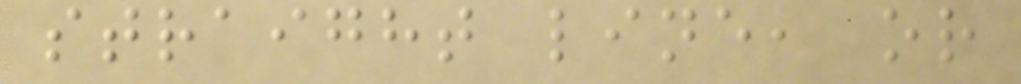straight line, or
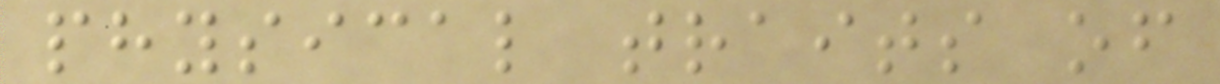physical traits of
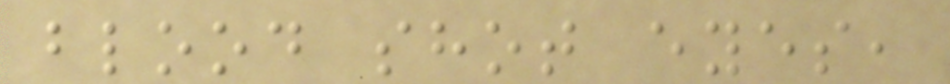blood shot eyes,
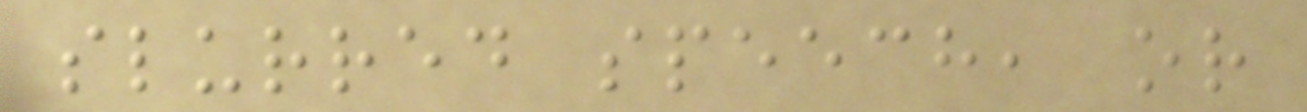slurred speech, or
